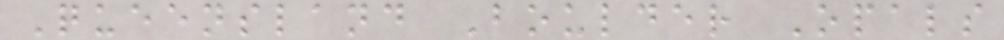Queensland Boulder Opals
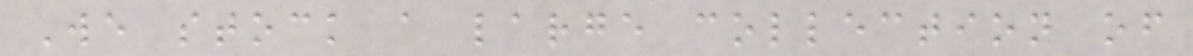We stock a large collection of
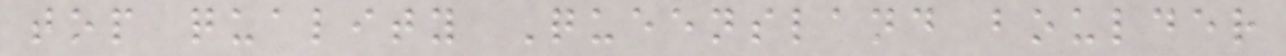top quality Queensland boulder
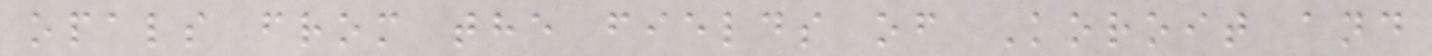opals from the fields of Koroit and
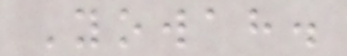Yowah.
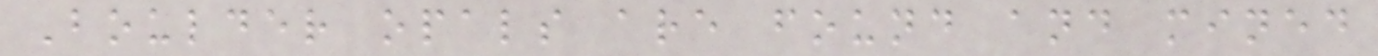Boulder opals are found and mined
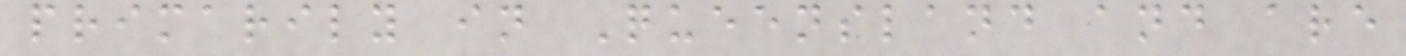primarily in Queensland and are
